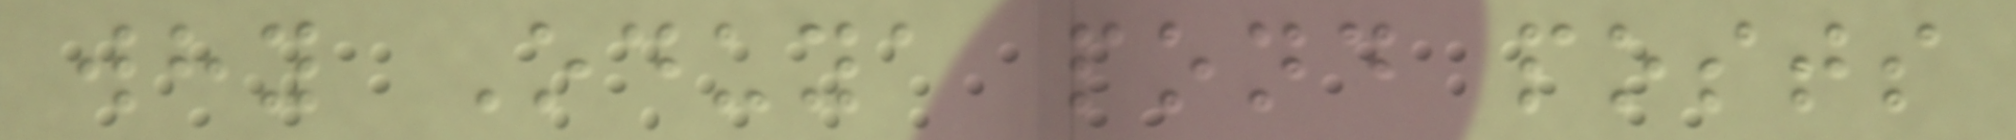why Oduya pond posts
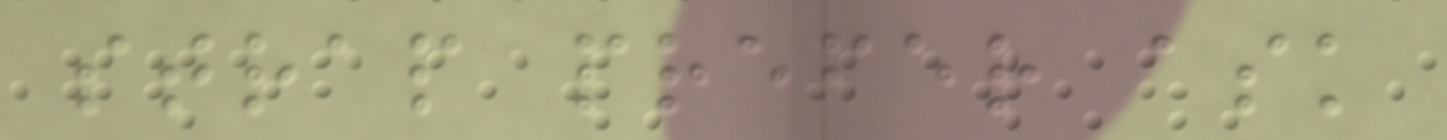strap prefer ask
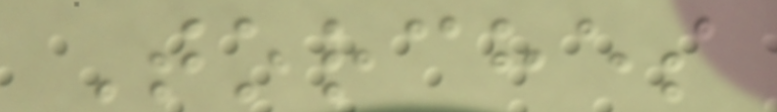Torches
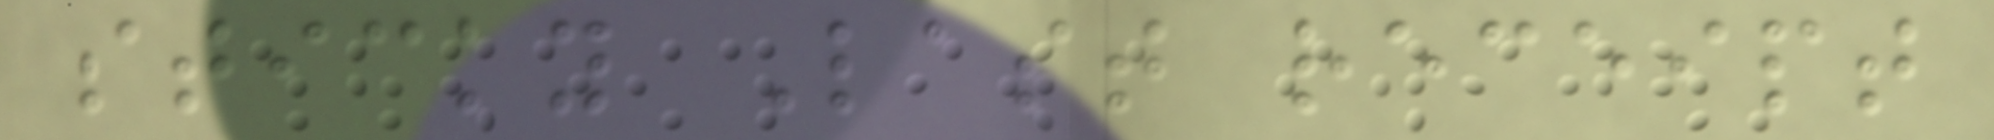sticky Last receipt
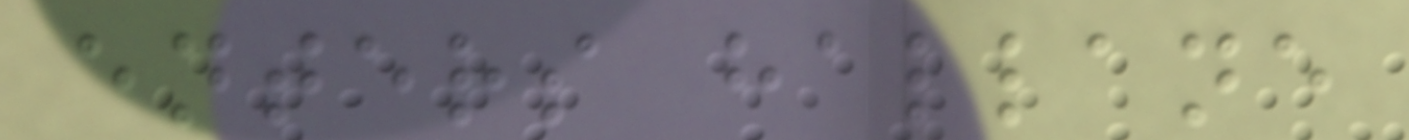enters hallane
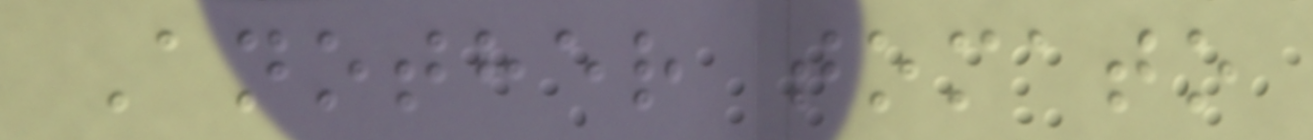Another tomato
